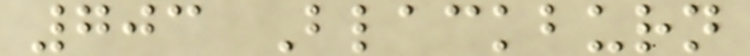703 Blackburn
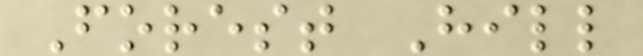Forest Hill
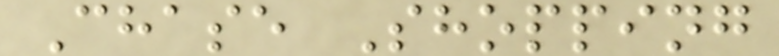Chase Shopping
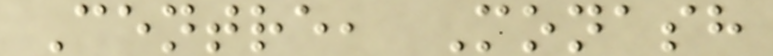Centre, Monash
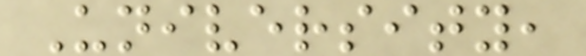University,
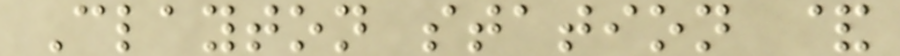Clayton station &
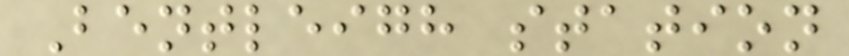Bentleigh station
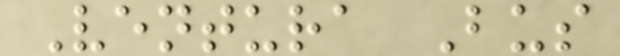Ventura Bus
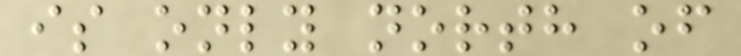is only north of
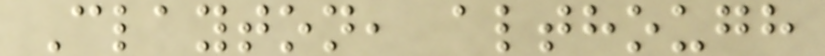Clayton, although
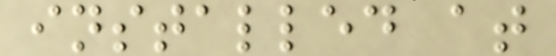installed at
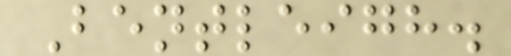Bentleigh.
